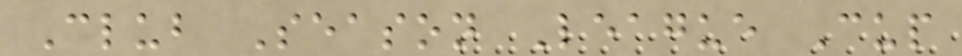Club Season League Cup
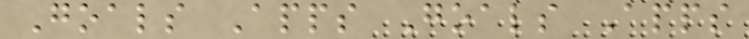Goals Apps Goals Apps
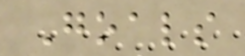Goals
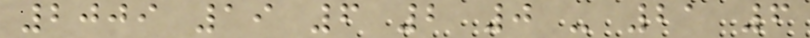2009 19 6 2 0 - 21 6
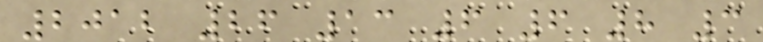2012 26 13 6 6 8 3
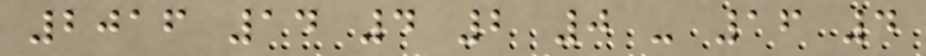2016 14 4 2 0 - 16 4
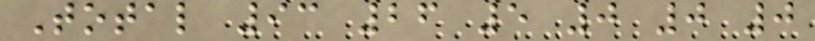Total 93 26 5 0 0 0
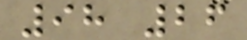98 26
